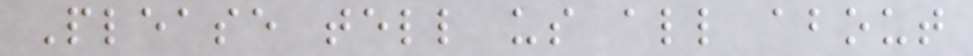Please tell us all about
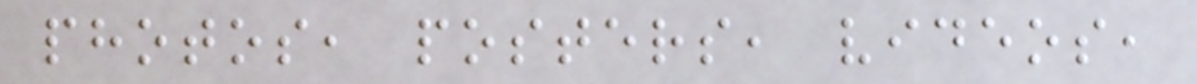photos, posters, videos,
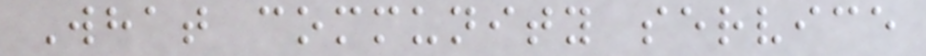What community service
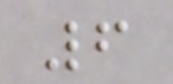6
